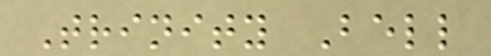Trinity Bell
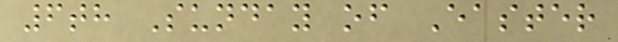6th Sunday of Easter
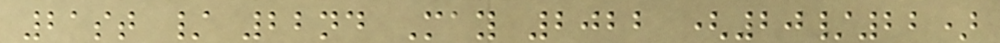21st / 22nd May 2022 (20/22)
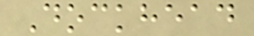Dockhead
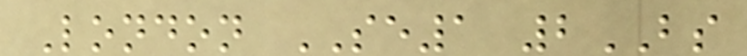London SE1 2BS
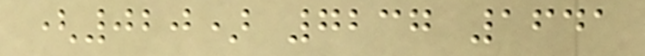(020) 7237 1641
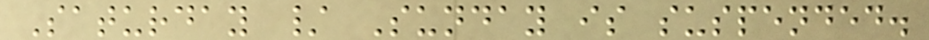Saturday / Sunday is suspended.
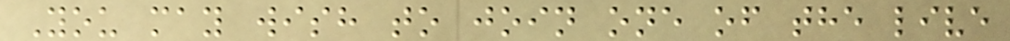You may wish to join one of the live
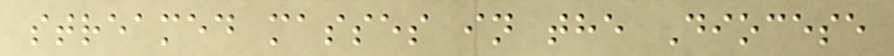streamed masses in the Diocese
